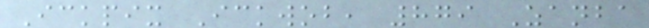Ickpix Ickwob, 879 Zanba
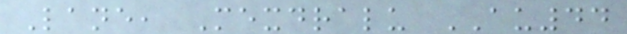Lane, Mexdralu AU44
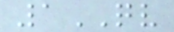1QV
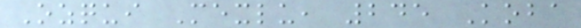Ozqui Mexlu, 245 Koba
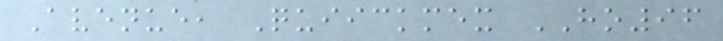Avenue, Quiickmex HO96
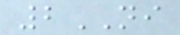2NI
